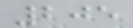205
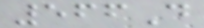566D
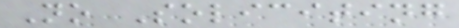No Soliciting
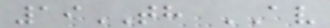19TH AV
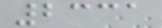2331
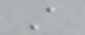A
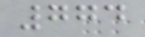774
